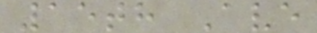15th Ave
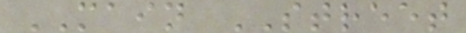MAIN STREET
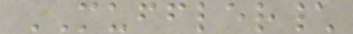MUFFLER\
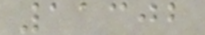11302
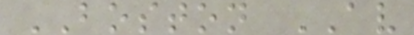BOSTON AV
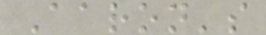Aaron's
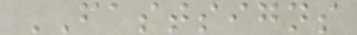FASTSIGNS
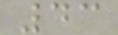43
